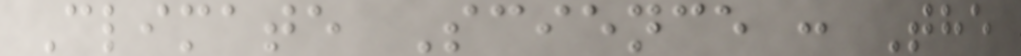Climate Science : The
